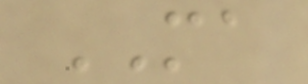MA
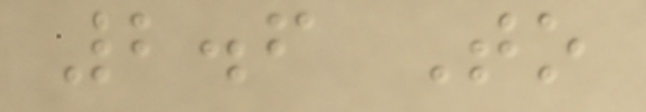2.6 To
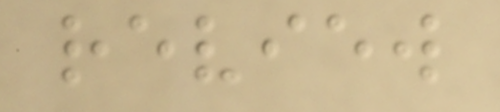review
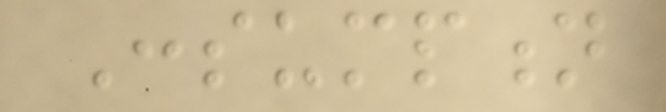Consumption
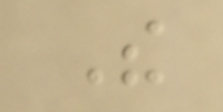The
